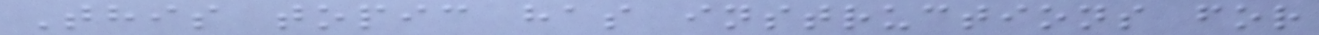This topic has instructions for
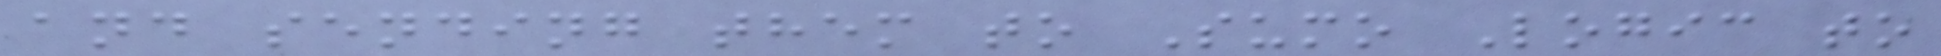and sending them to Sumo Logic to
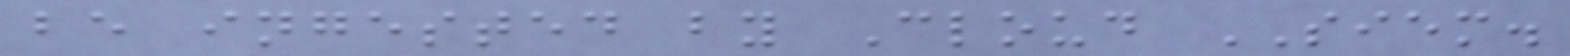be ingested by Cloud SIEM.
